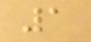1
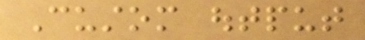Custom output
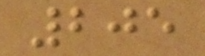205
